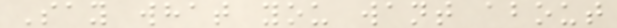Say what you want about
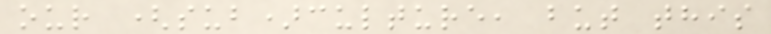our (sub)culture, but this
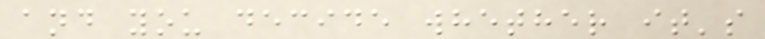and you decide whether it's
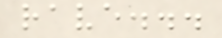rave...
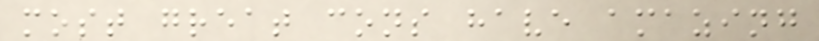most great cons have amazing
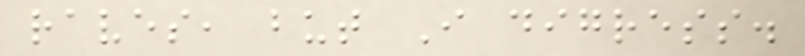raves, but I digress.
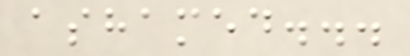ashamed...
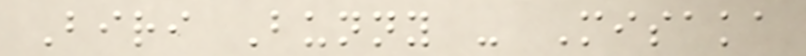Biri Bunny - Misaka
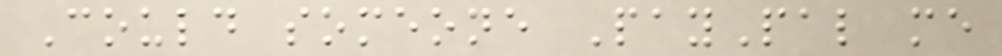Could someone PayPal me
